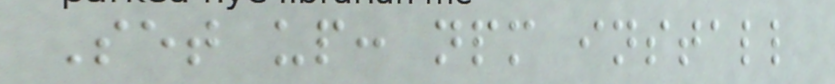Set up: npm install
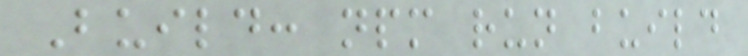Build: npm run build
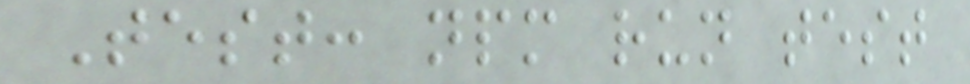Test: npm run test
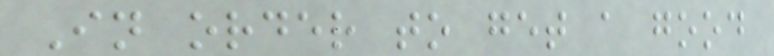In order to get a good
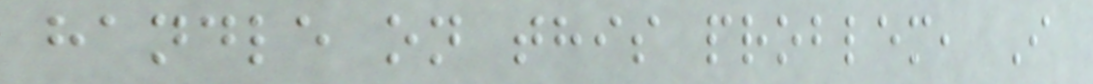handle on this problem, I
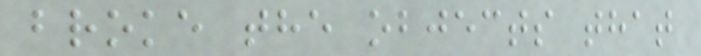broke the objects that
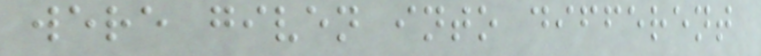were given into different
